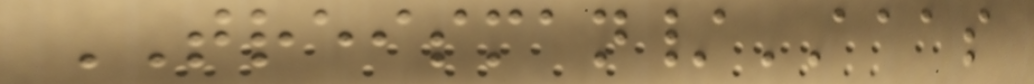TREISMAN/AAAS
